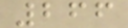266
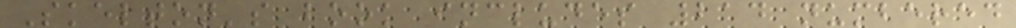Skelton's book includes 214 numbered
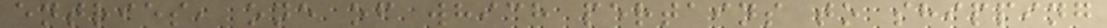entries, one of which pertains to shipping
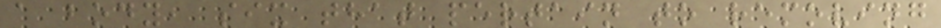a body, six that pertain to removing
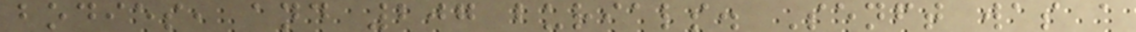bodies, and 207 burials. Senft was a
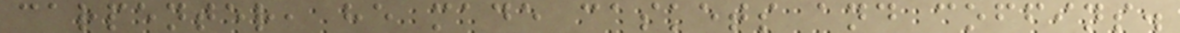carpenter, he made caskets and coffins.
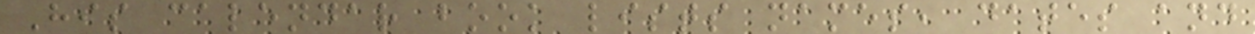His calendar book lists names, dates and
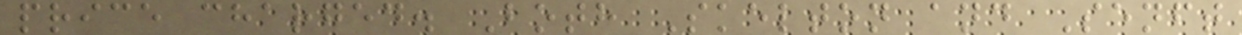price charged. Both Skelton and Senft
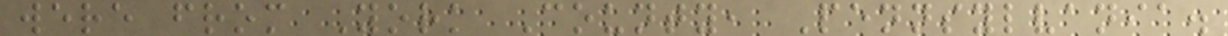were from York County, Pennsylvania.
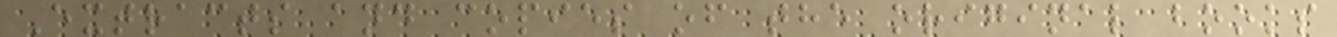Extracts and copies of the original books
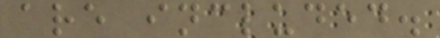are included.
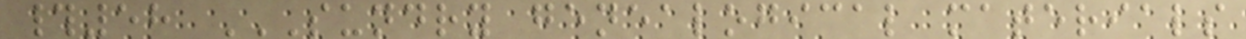#58 SUNDRY GENEALOGICAL MATERIALS
